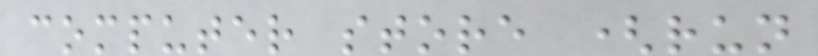computer store (run
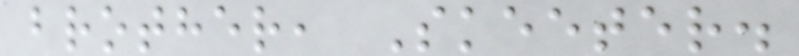brother, Skeeter.
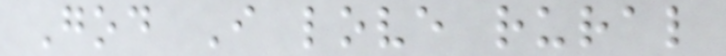God I love rural
